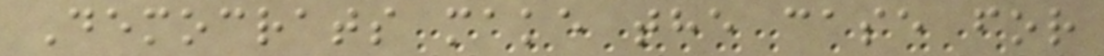Democrats make the case for
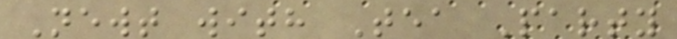Newt with Tea Party
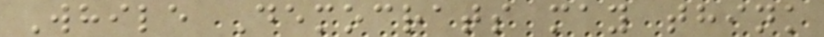While Democrats may think
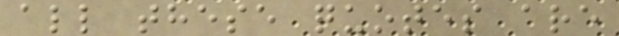all these quotes are
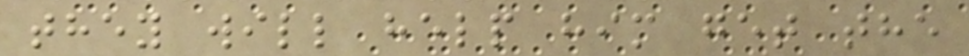they will help him get the
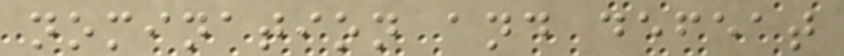nomination and defeat
